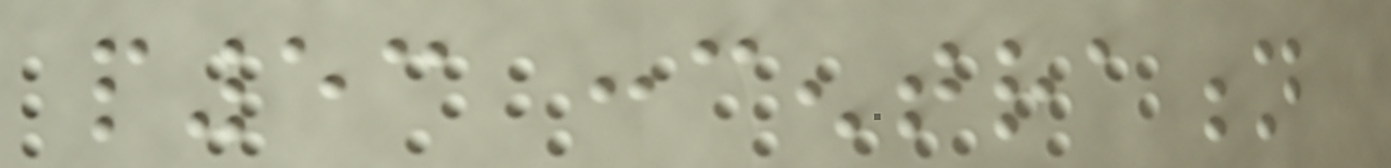p53 concentration
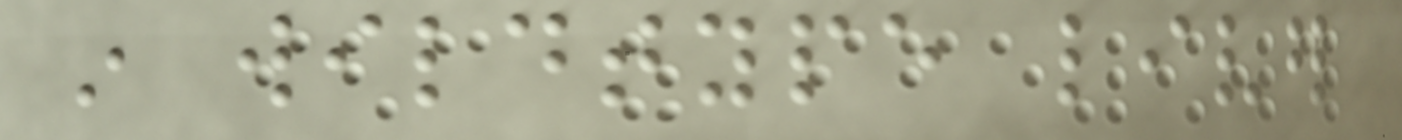in wildtype liver
